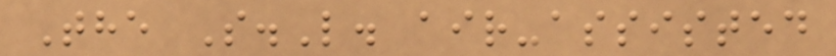The S.L. air-assisted
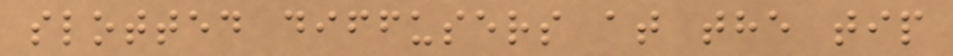slotted diffusers at the tip
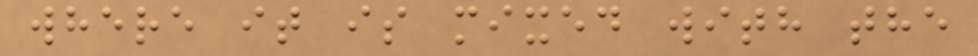where it is mixed with the
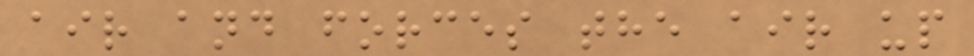air and forces the air up
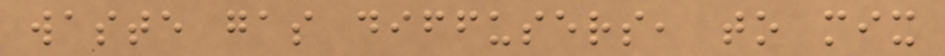waste gas diffusers, to mix
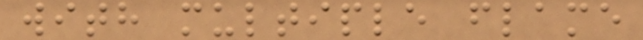with multiple flame
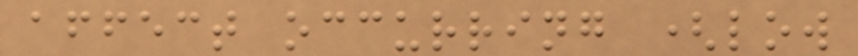affect occurring (low
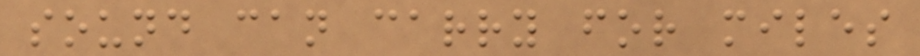sound can carry for miles
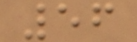56
